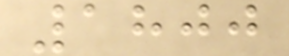1800
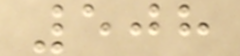508
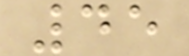45
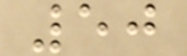50
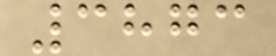3873
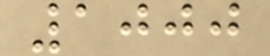1000
